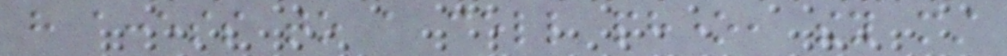have access to a cell phone, they must
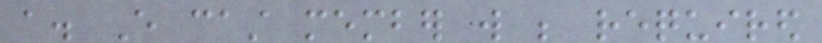a. Every cast member will be required
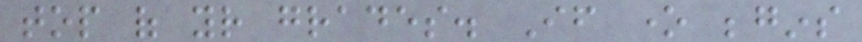top of your grades. If one begins
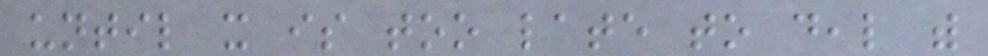until it is too late to deal with
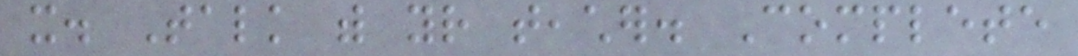it. Talk with your teacher. Complete
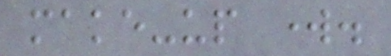make-up work.
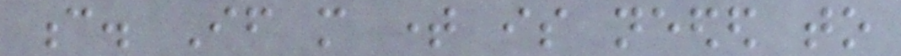c. If more time is needed to
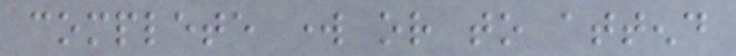complete work or to attend
